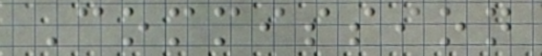Commission
